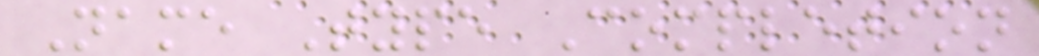Name Type Completion
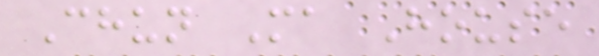Chun Ma House
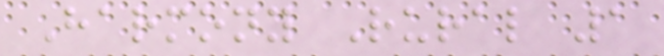Harmony Rural 1
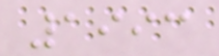1993
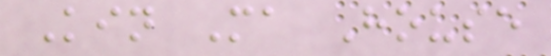Kin Ma House
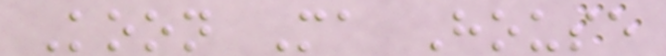Koon Ma House
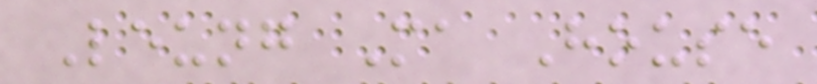Leung Ma House
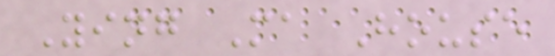Ying Ma House
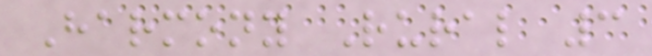Harmony Rural 3
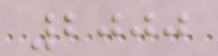2000
